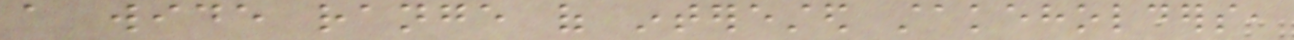a wide range of interested stakeholders,
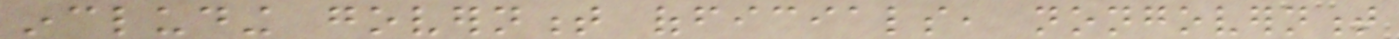including government officials, nongovernment
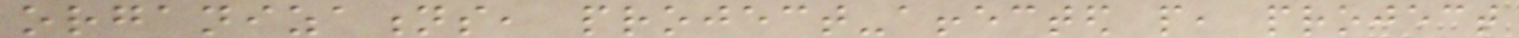organizations, project-affected people, project
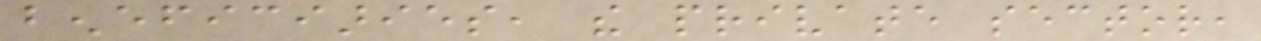beneficiaries, the private sector,
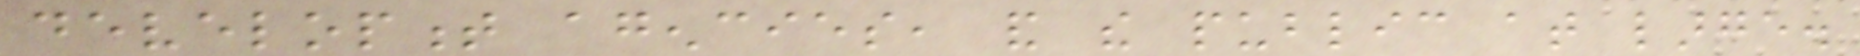development agencies, and the public at large.
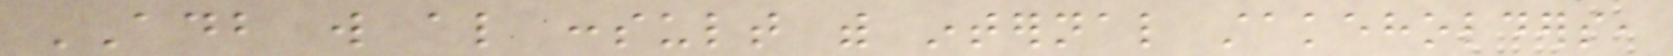ADB will also consult with internal stakeholders,
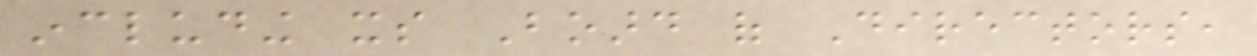including its Board of Directors,
